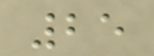25
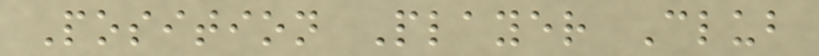Position Player Club
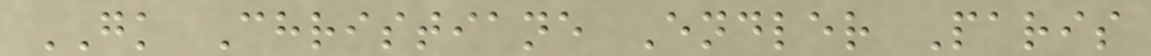GK Christiane Endler Paris
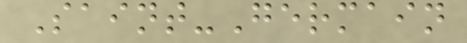Saint-Germain
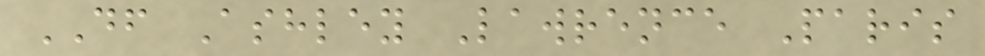DF Ashley Lawrence Paris
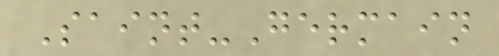Saint-Germain
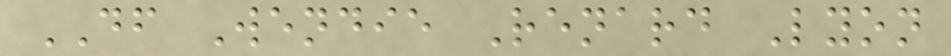DF Wendie Renard Lyon
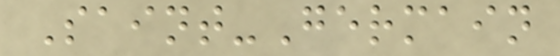Saint-Germain
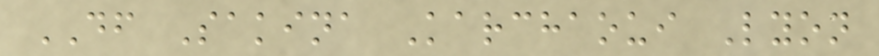DF Sakina Karchaoui Lyon
